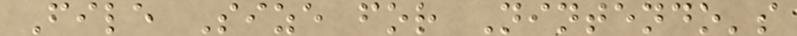File Size for Nintendo's
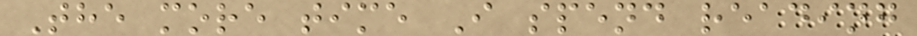The more time I spend reading
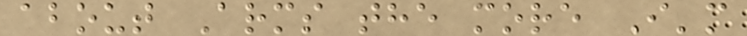about Arms the more I'm
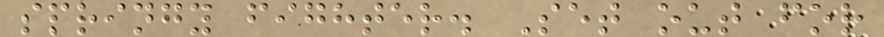springy fighter. Set out for
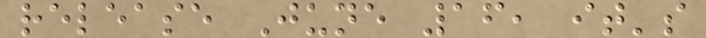release June 16, it's
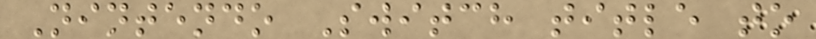Nintendo Switch title to
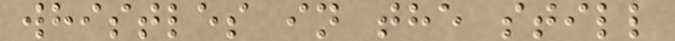whistles in the still
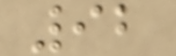92
